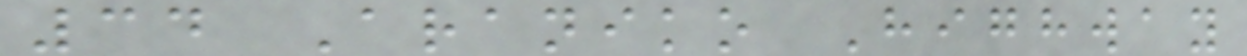34 Araniko Highway
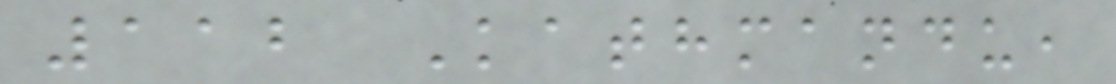112 Kathmandu,
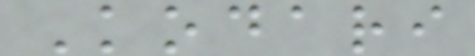Kodari
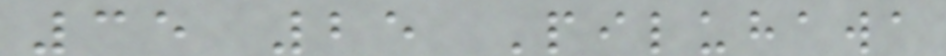35 25 Piluhawa
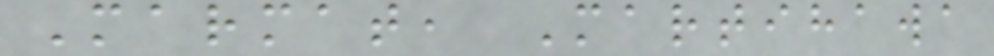Marmat, Martihawa
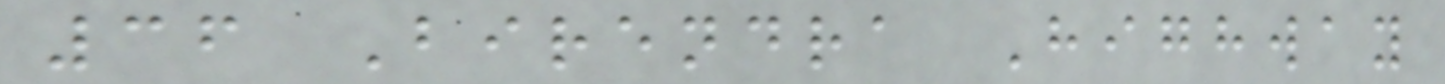36 Birendra Highway
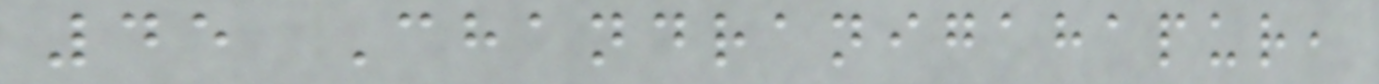45 Chandranigahapur,
